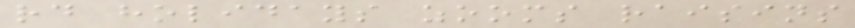rd holidays zooms raisins
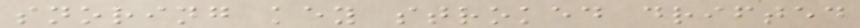snoring key stroked drifted
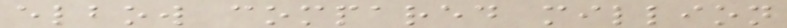elbow compared million
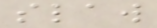slaw
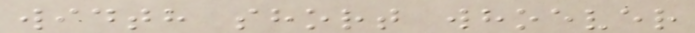width short whoever
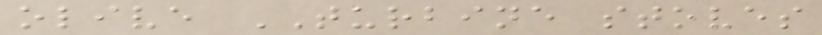olive TURBINE stoves
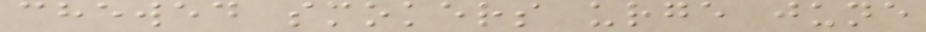chewed smokers urge june
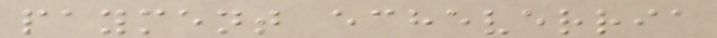payment echeverria
